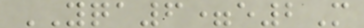YQA6=e2M
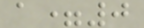a=0
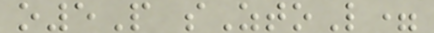o5P sZtoL=
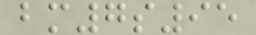bm7s95
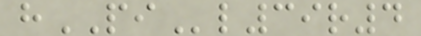hPIl39r4
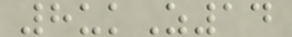8ukZ14
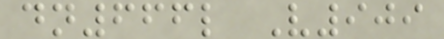dn666l V909
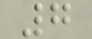7
